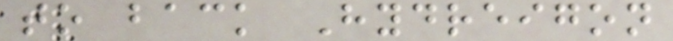to back Hydreigon
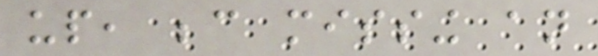up, because missing an
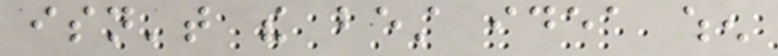isn't the best idea when
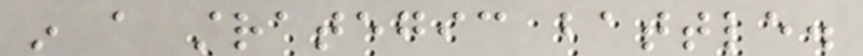in a strategic battle.
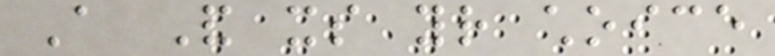A And its your choice
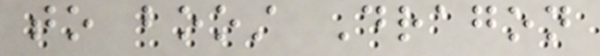to boost Dragon
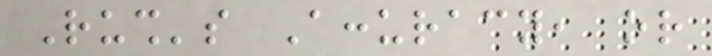Rush's Accuracy, or
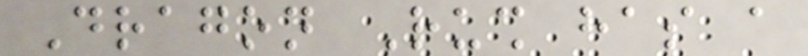Dragon Rush has a
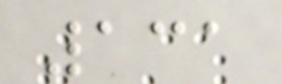131
